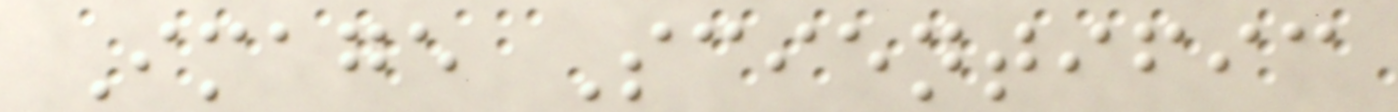Image Scientific
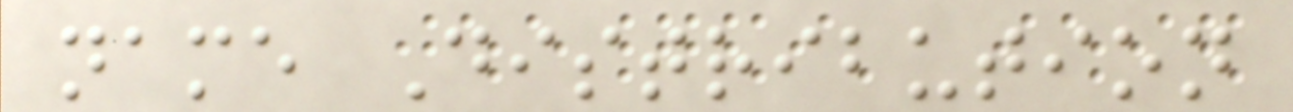name Distribution
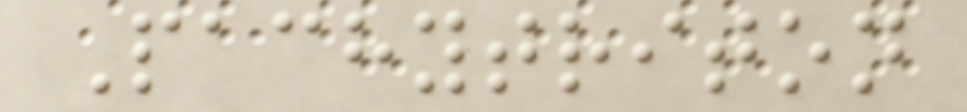Pachytriton
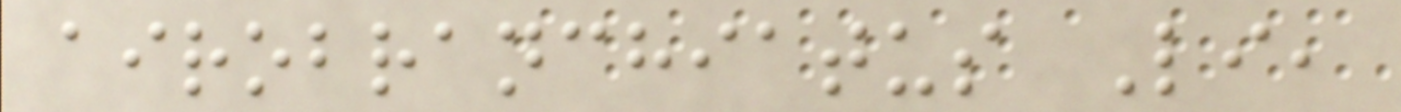airobranchiatus Li,
